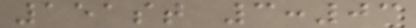151st 3:03
